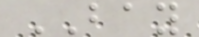BAY
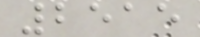2515
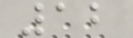12
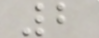2
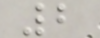2
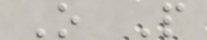O P
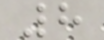8
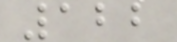122
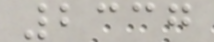2337
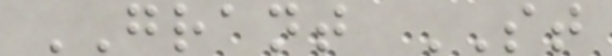GRANT ST
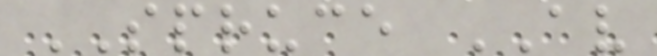SPRUCE AV
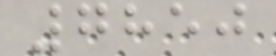7850
